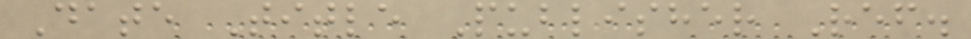Date Title Publisher Ref.
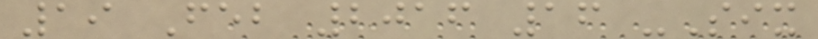19 Feb 2016 16 -Six
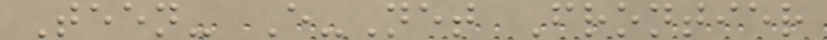Teen- E-Net Frontier
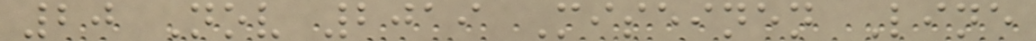20 Nov 2019 Miseinen Line
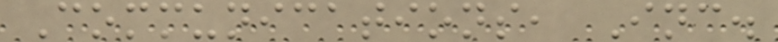Communications, Inc.
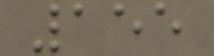155
